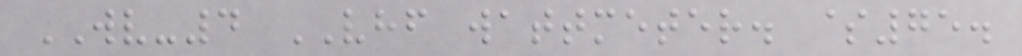WV-4 VHF wattmeter. $75.
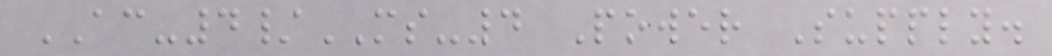AC-4/MS-4 Power Supply.
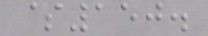$150.
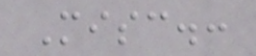Misc.:
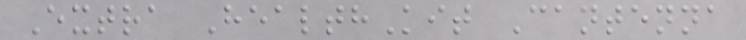Extra HealthKit Cantenna
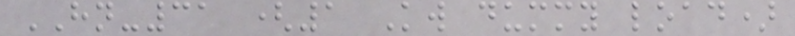HN-31 (1 Kw dummy load)
